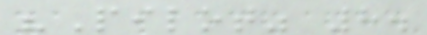"Pilot" 8.
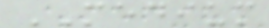MEDIUM
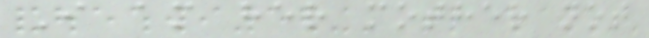I am her mother not
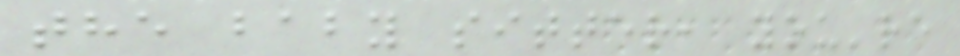the baby sitter, you're
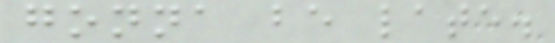gonna be late.
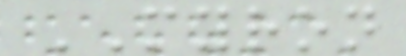MYRON
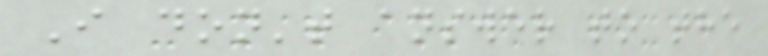I don't answer to the
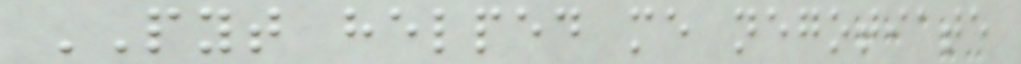PYT helped me negotiate
